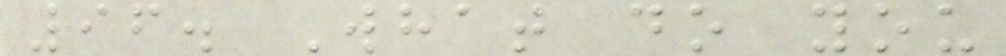96. What do you
